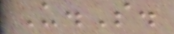U.S.
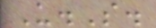U.S.
